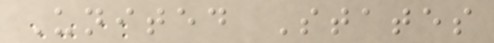United States
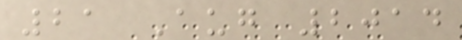21 Aug 2014
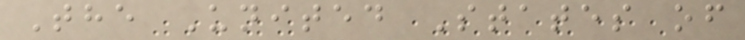The United States of
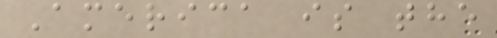America is the
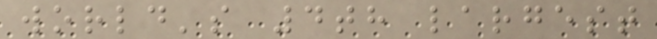world's 4th largest
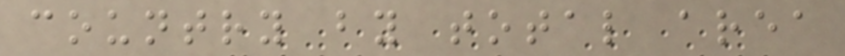country by total area
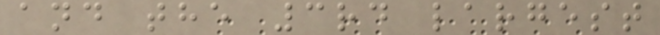and the 3rd largest
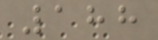188
